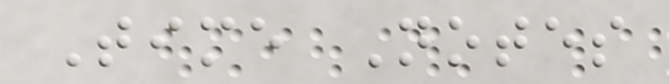Time Notes
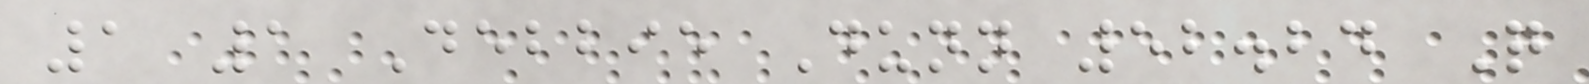1 1 Debbie Dunn 52.24 Q
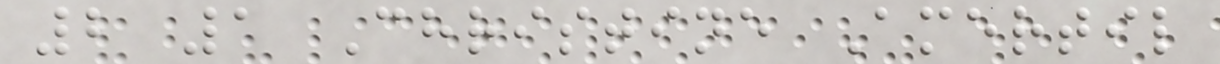2 1 Christine Amertil
